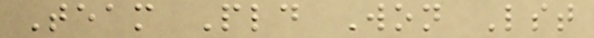Team Pld Won Lst
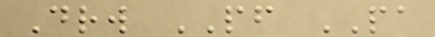Drw PF PA
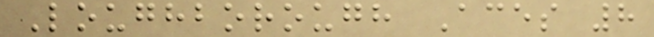Loughborough Aces 8
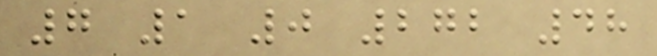7 1 0 272 48
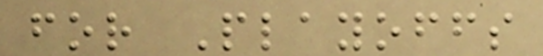for Playoffs
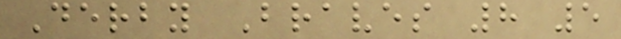Derby Braves 8 5
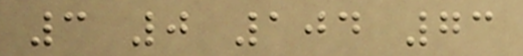3 0 104 73
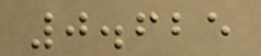0.625
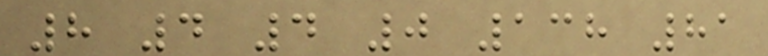8 4 4 0 138 81
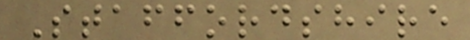Staffordshire
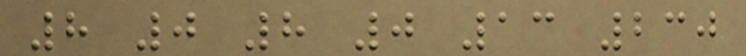8 0 8 0 13 230
